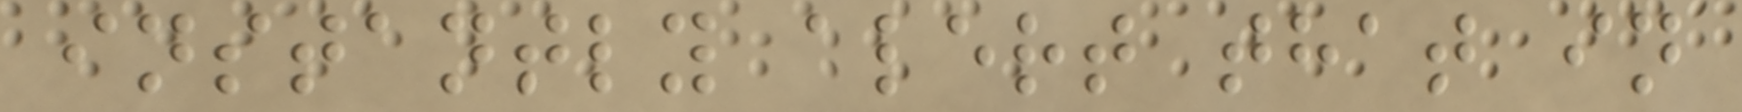instantly alert that in
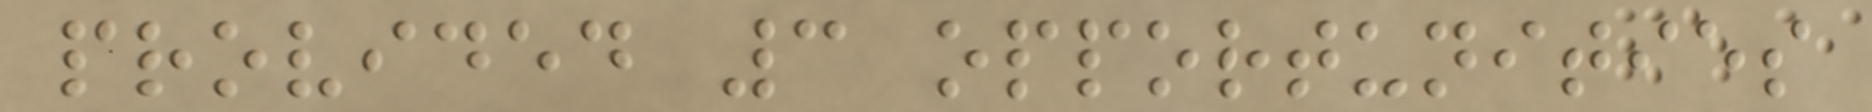provided 3 opportunities
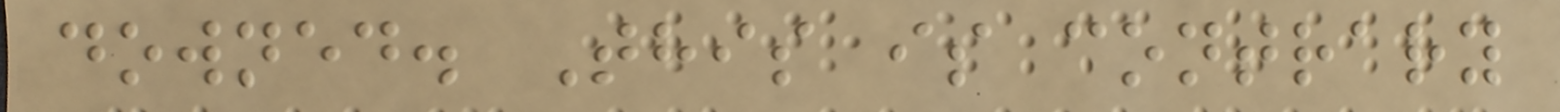downed. This is contrary
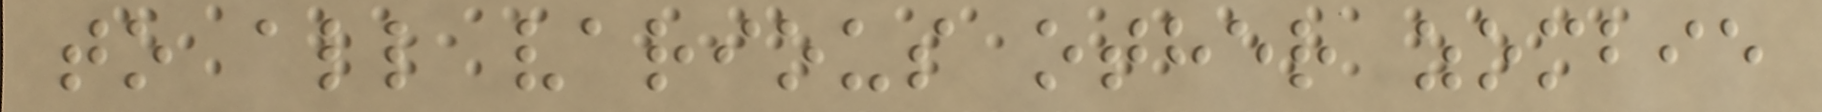to all various other zombie
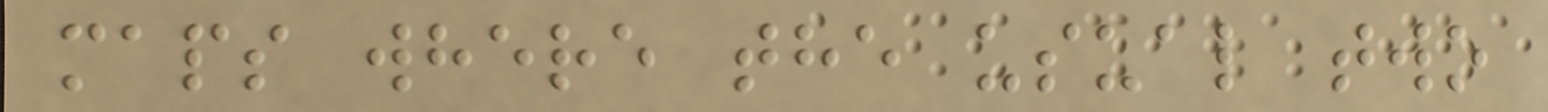maps where the usual two
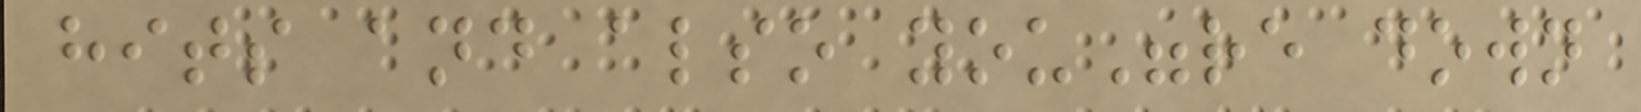hits and also you"re down
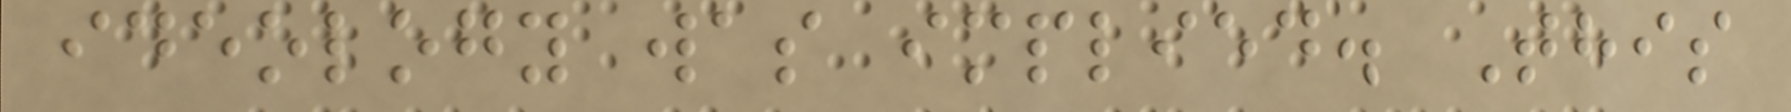ideology was implied. This
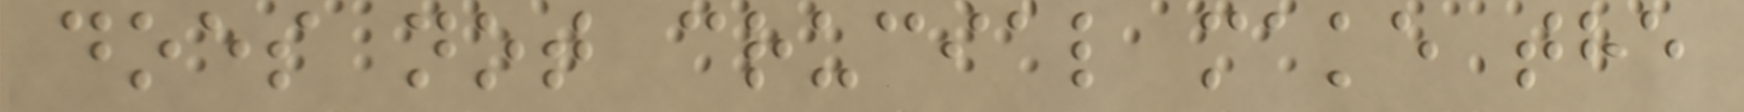does not crucial make the
